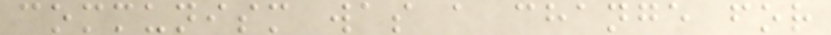communism was a change for
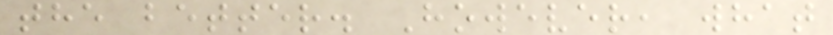the better. However, what
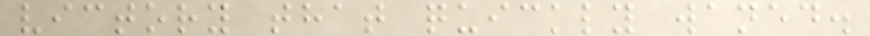victory that quickly waned.
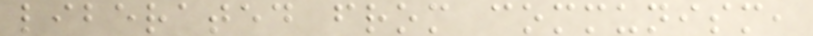liberated from communism,
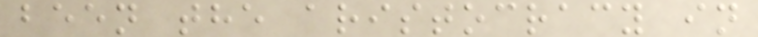been the aristocracy in
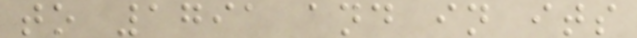to 1791 and in its
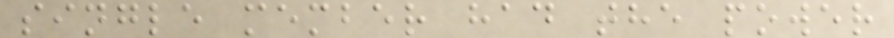single member had the power
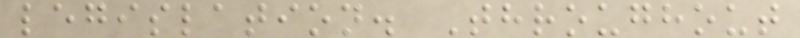legislation. Throughout
